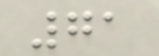71
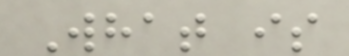What is
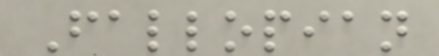Fallopian
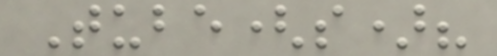Tube(s)?
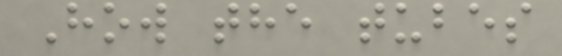How the tubes
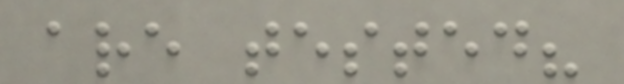are tested?
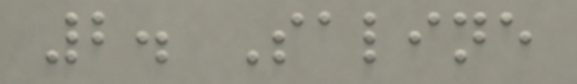2. Saline
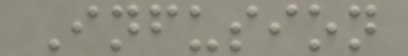Infusion
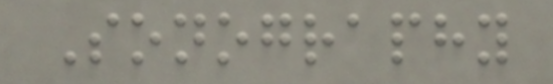Sonography
